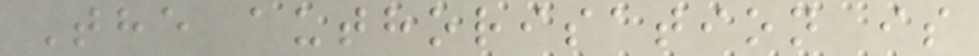The authorisation is
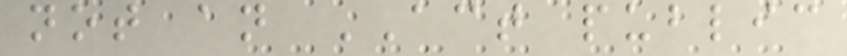not an ACT public
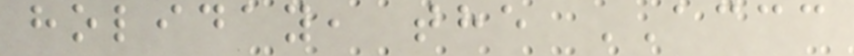holiday, the ACCC
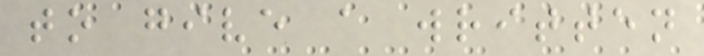to give a written
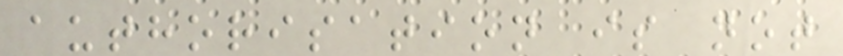authorisation is not
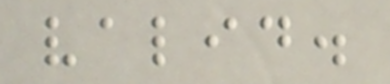valid.
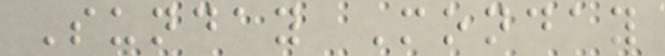Sunday Monday
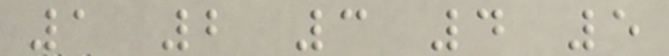1 2 3 4 5
